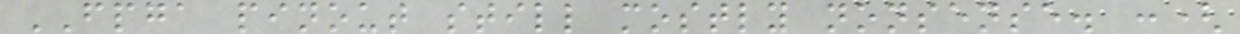FPGA pinout still mostly nonsense. :(
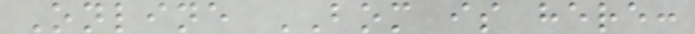Online BOM is here:
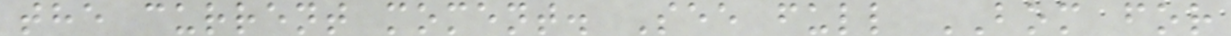the current moment. See full BOM for
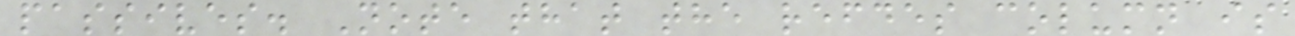passives. Note that the refdes column is
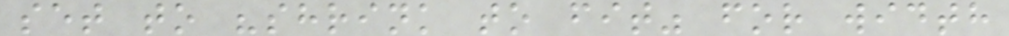set to "shrink to fit" for width
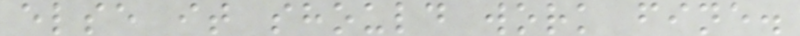else it should work fine.
